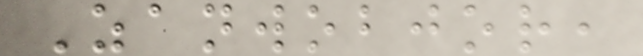Zanwobjor,
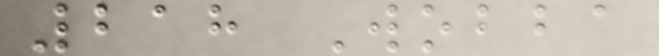218 Wobba
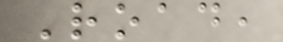Road,
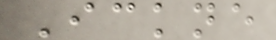Ickne
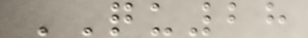QU28
